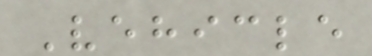Vehicle
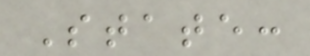State:
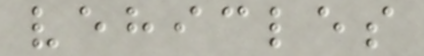vehicles
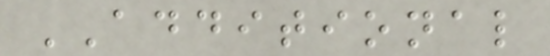ADDITIONAL
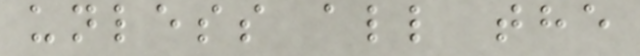unless all the
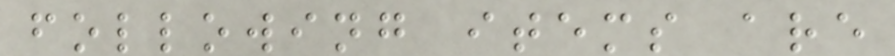following items are
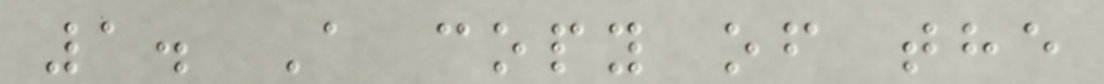1. A copy of the
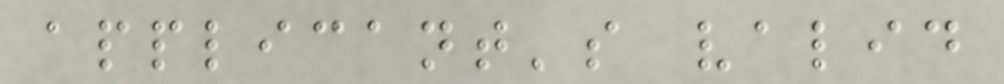applicant's valid
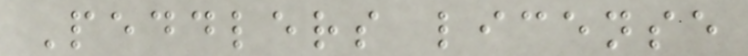Peddlers license
